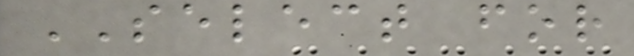SELECT for
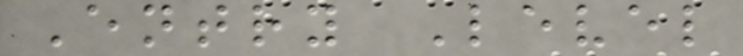Entry Level
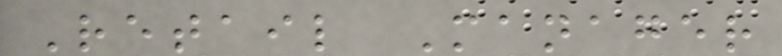Retail Manager
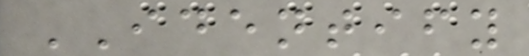IDENTIFY
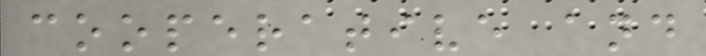cooperative and
